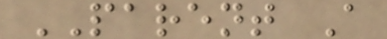PARENT A
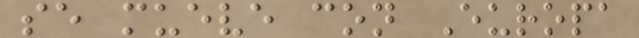se mueve con Europa
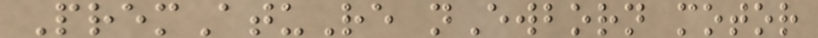PremAtuRe nEwborn motor
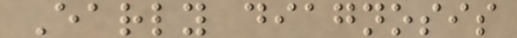Early diagnosis
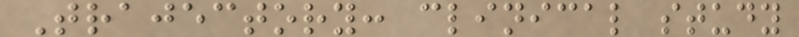Trajectory: clinical study
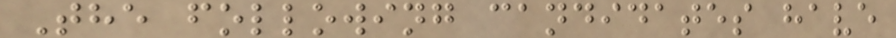The following candidates have
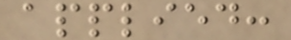applied:
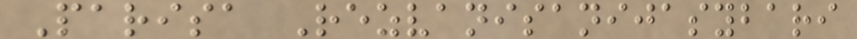Parisa Rezvanisanijasybari
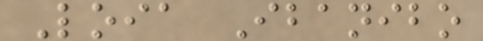Loia Ibanibo
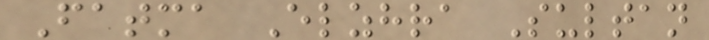Fatma Elzhra Sultan
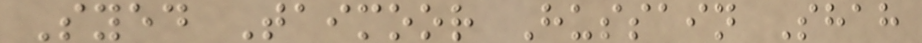Syed Taimoor Hussain Shah
